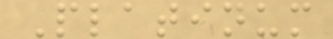Platinum
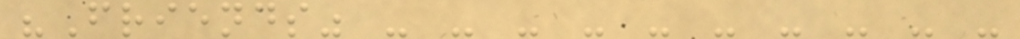"Friends" - - - - - - - - - -
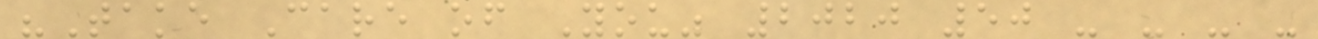"Take Care of You" 2020 50 - - - -
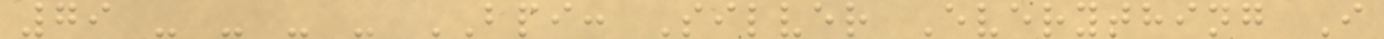79 - - - - BPI: Silver Everything I
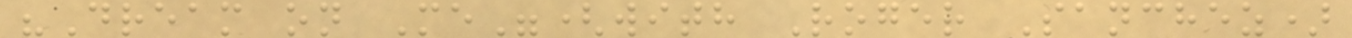"Dream on Me"(with Roger Sanchez)
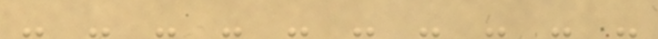- - - - - - - - - -
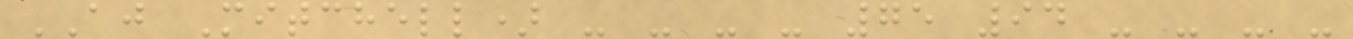AJ Mitchell) - - - - 75 94 - - - -
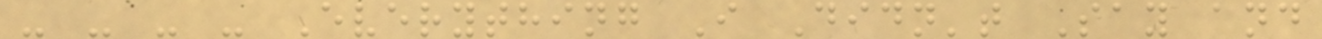- - - - Everything I Didn't Say and
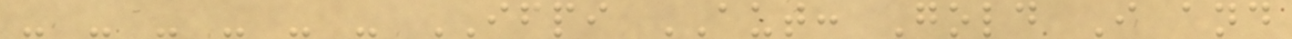- - - - - - IFPI AUT: Gold I and
